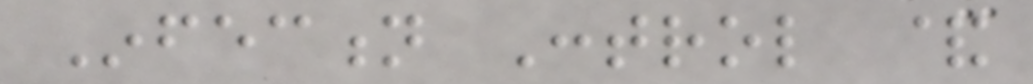Infection Control &
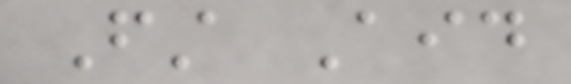First Aid
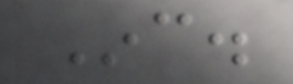Inc.
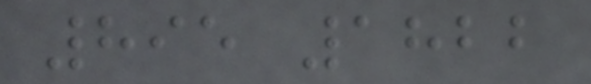895 1822
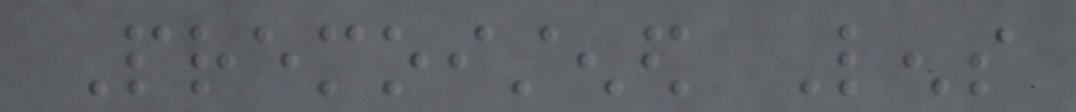Premoistened Lens
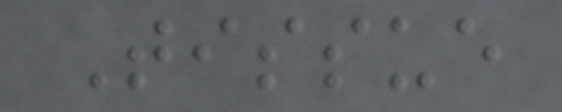Tissue
